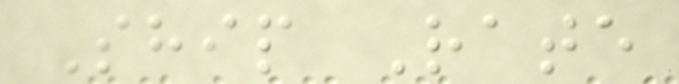Ship Rate
